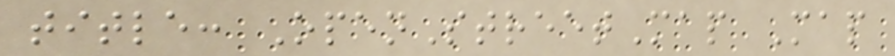title: OpenStreetMap Map
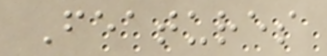Features
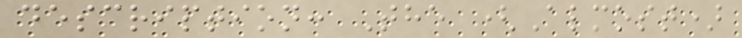description: The (Almost)
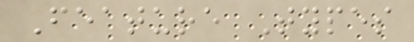Feature Types
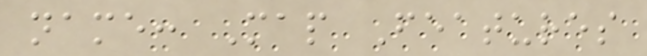name: Map Features
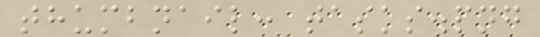thumbnail: tasks.png
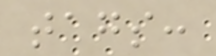tags:
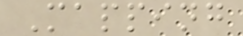Mapping
